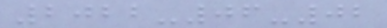2022-06-02
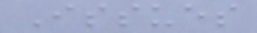Issues
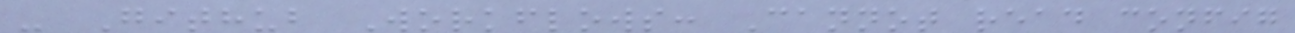- Github Workflows: Cannot read config
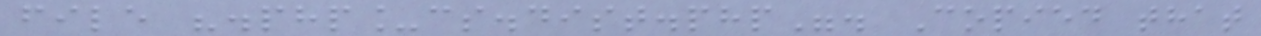file ".php_cs.dist.php". Copied that
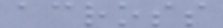across
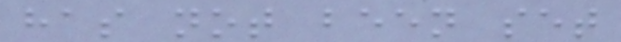has not been set
